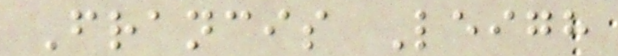Francis Leigh
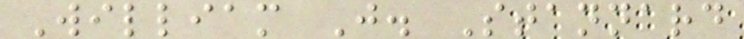William J. Stannard
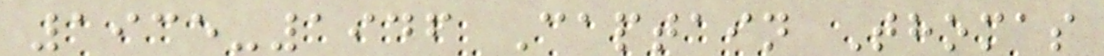1935-1946 Captain Thomas
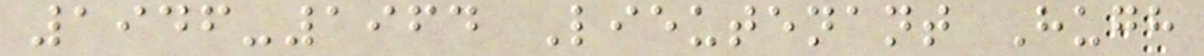1946-1964 Lieutenant Hugh
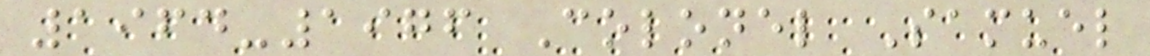1964-1976 Colonel Samuel
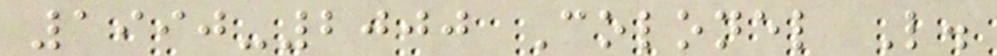1990-2000 Colonel L.
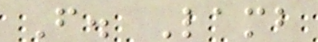F. Lamb
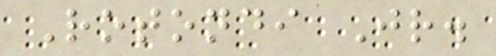Rotondi Jr.
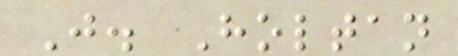J. Holtan
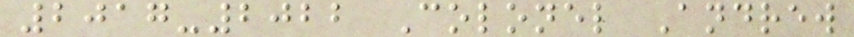2017-2022 Colonel Andrew
